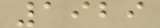1929
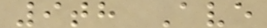9th Ave
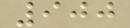900
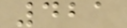421
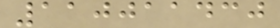110011430
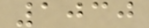1030
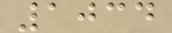1034
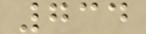734
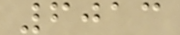6013
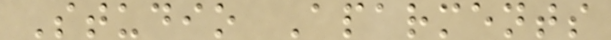Studio Aparments
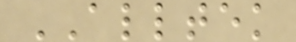ALLTEK
